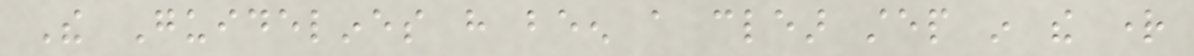The Guidelines have been a clear step in the right
